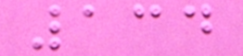134
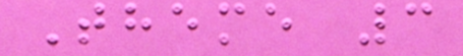Theme 3
